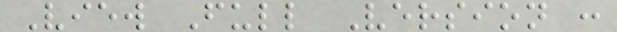View Full Version :
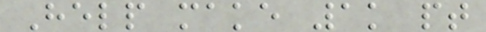Help make 1k pt
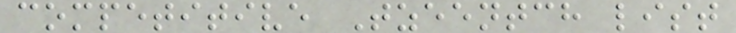competitive Tzeentch list
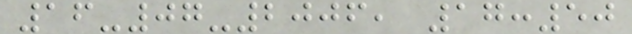16-07-2006, 17:50
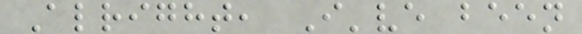Alright, I've been
